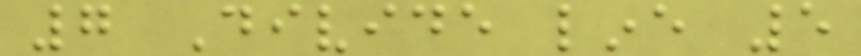7 Divide line 5
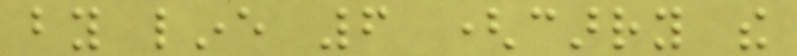by line 6 (carry the
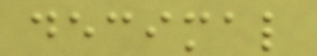decimal
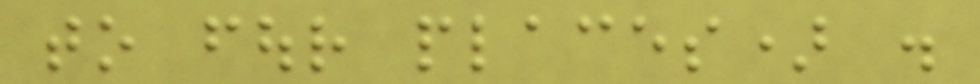to four places) .
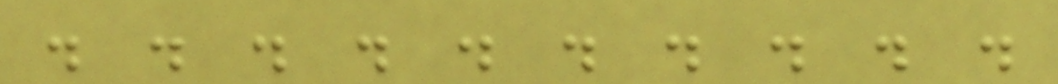. . . . . . . . . .
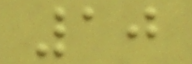10
